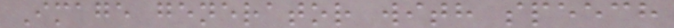Image generator with speech
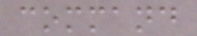command
